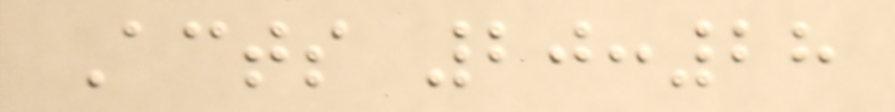Acts 20:28
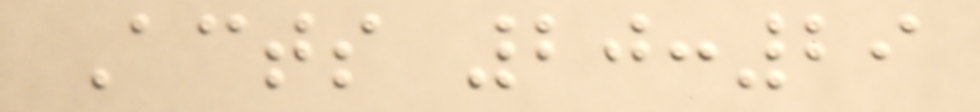Acts 20:29
